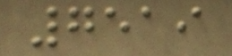7519
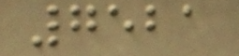7521
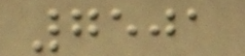7501
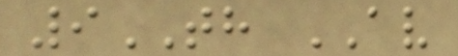9TH AV
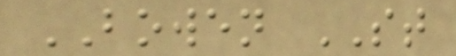BOWEN ST
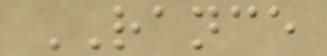RANCE
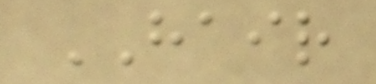HAIR
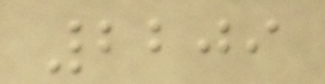2209
